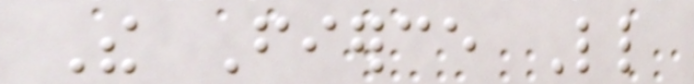The Fierce Little
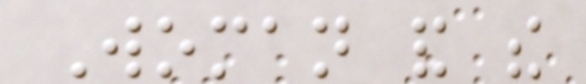Woman and the
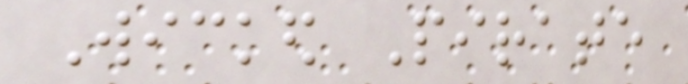Wicked Pirate
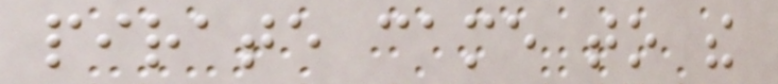pirate came to the
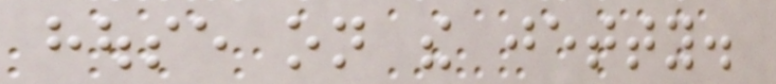house on the jetty.
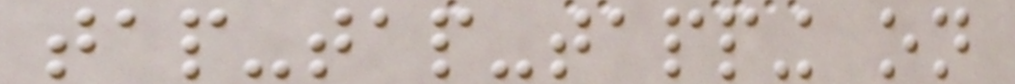tap-tap-tapping on
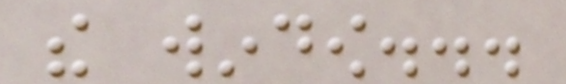the window...
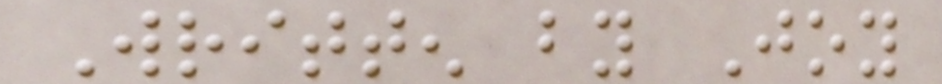Written by Joy
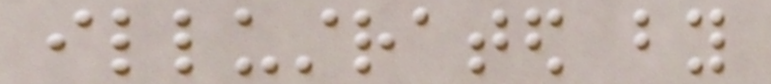illustrated by
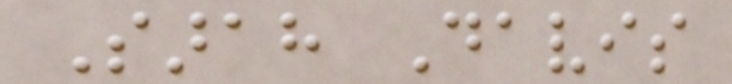Sarah Davis
